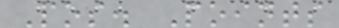Pos. Points
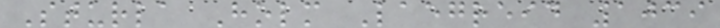Sturla Holm Laegreid 1039
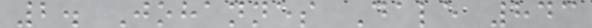2. Johannes Dale 843
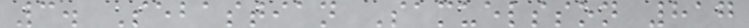3. Sebastian Samuelsson 817
